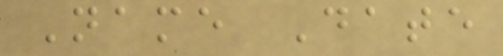Name Date
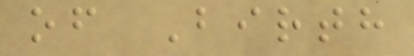of Birth
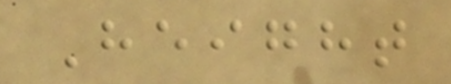Height
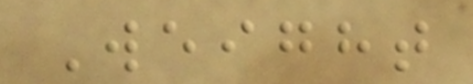Weight
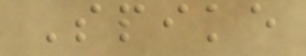Spike
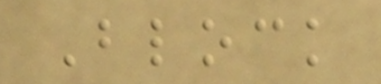Block
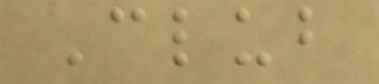Club
